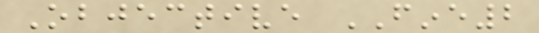Objective FINE2
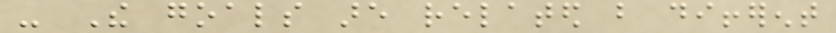- The goals are related but different
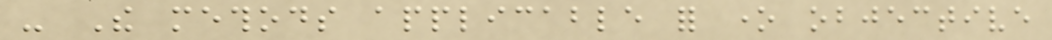- The methods applicable for one objective
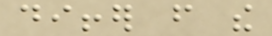differ from the
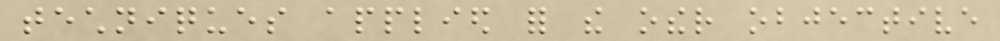techniques applied for the other objective
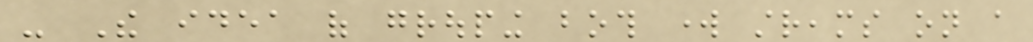- The idea of grouping both work streams on a
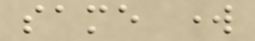same work
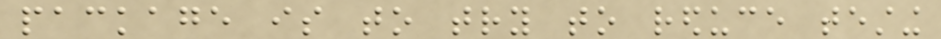package is to try to reduce testing
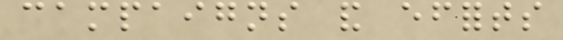campaigns and efforts
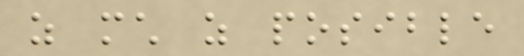as much as posible
